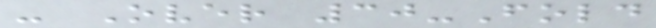- Over 30-Fold
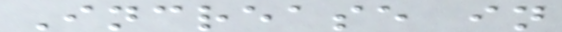Increase in
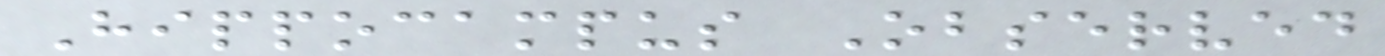Hippocampus Observed
